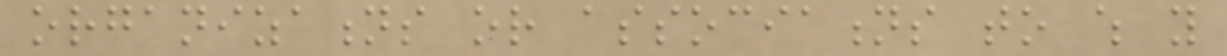organizations or associations to which you
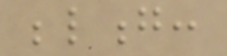belong:
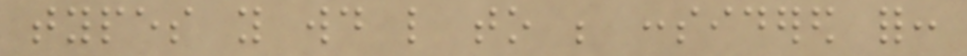types you would like to be considered for:
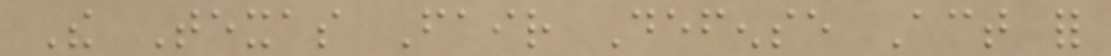The Texas Fair Defense Act for
